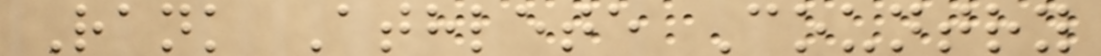Rank Athlete Country
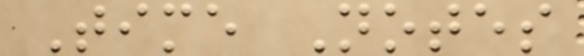Time Notes
